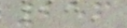256
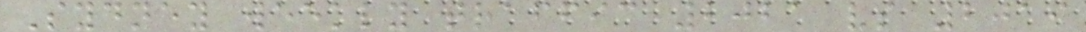Sydney weekly traffic 2021 vs 2019
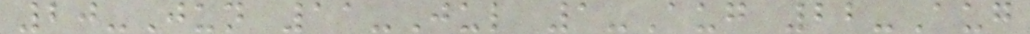20-Jun 11-Jul 1-Aug 22-Aug
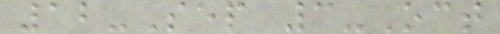12-Sep 3-Oct
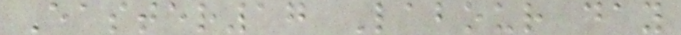Easter17 Labour day
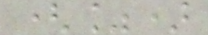(%)
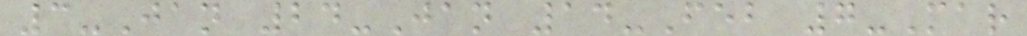3-Jan 24-Jan 14-Feb 7-Mar
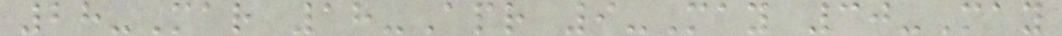28-Mar 18-Apr 9-May 30-May
